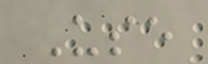Use
